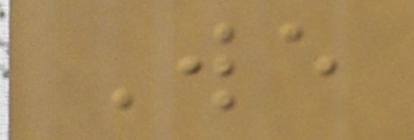We
